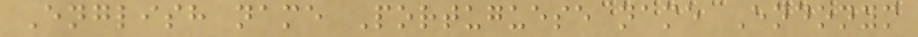English name Portuguese name Endonym
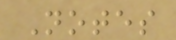Notes
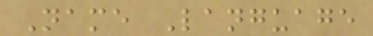Name Language
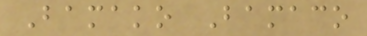Bamako Bamaco
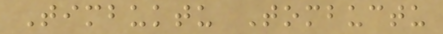Timbuktu Tombuctu
